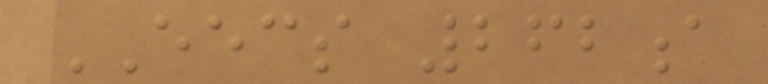EECS 262a
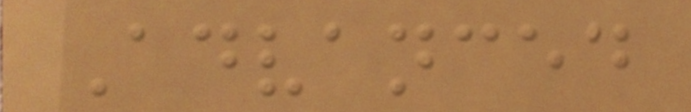Advanced
